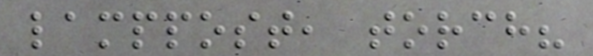lamppost, torch?
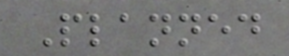Planned
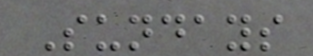Sundays
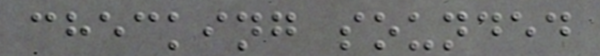checking sounded
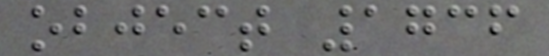object 1736
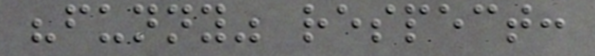"funny" respect:
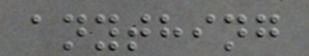anything
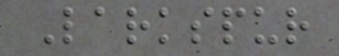Larkspur
